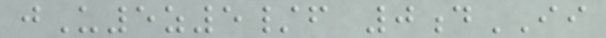jU5z5/f 0dII
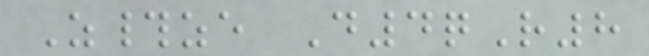Z#ze D4qR8
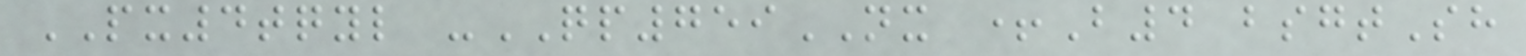PX4tqyl -QP759NX +B4 bsgtSh
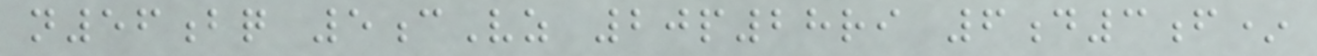n56bq 5cVz 20p28ri 6d3f*
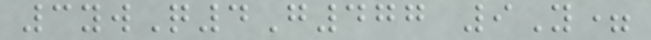3ywQ4G477 9Y=
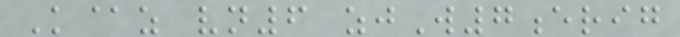K@z vn6 zjW7erig
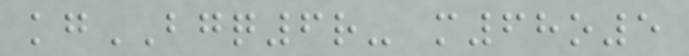kgBGQ6r- m68o5
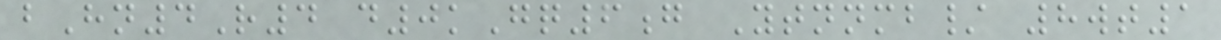bHn4R4 d0kGq6g Ytnnmb/ 8wt1
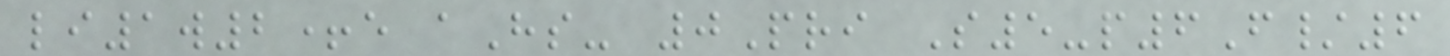li1w2+e aHs- 0Pri S5-p6F/6
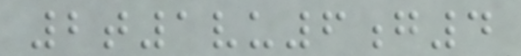2t1vu6g4
